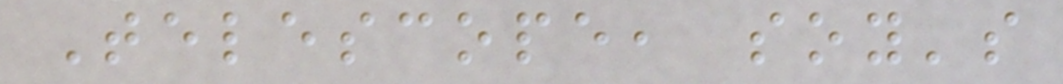Telescope, soy's
